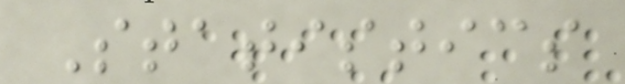Statistics
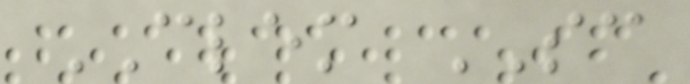CLEM SC
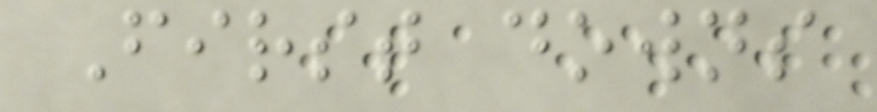First downs
